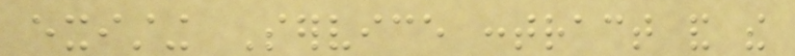existing Service contract and the
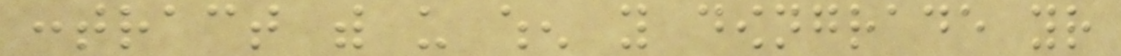contract with us when you downgrade your
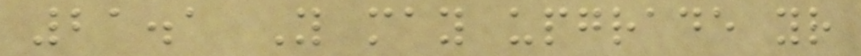21.1 You may upgrade your
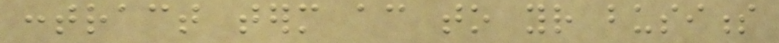contract term according to your business
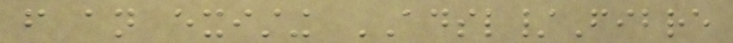from an existing ADSL/Fibre
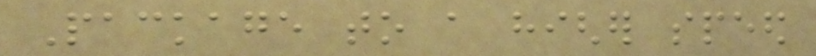Package to a higher speed
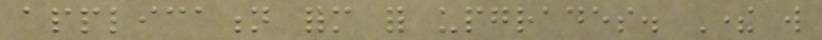application form for upgrades. There will
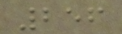256
